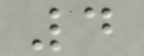4
